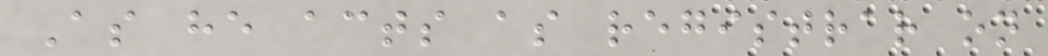As he acts as registrar on
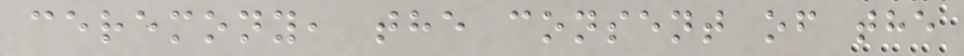ceremony, the consent of the
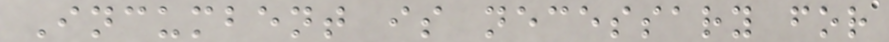Incumbent is necessary for
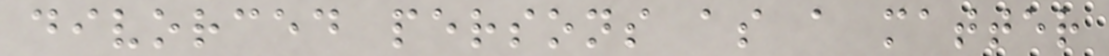divorced persons as a matter
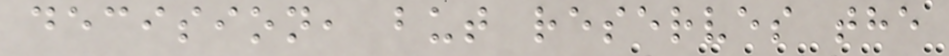decision, but reserves the
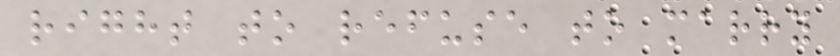right to refuse to marry
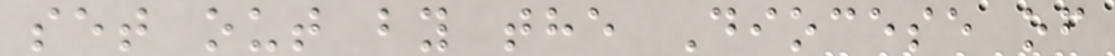set out by the Diocese of
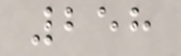258
